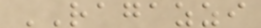RAGAZZI
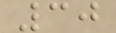30
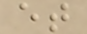et
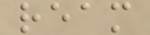ream
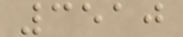3510
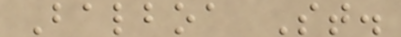Balboa St.
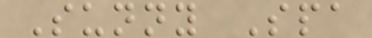Sunny Spa
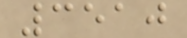3510
